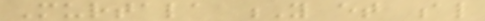Murtala Y et al
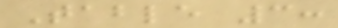Table 3:
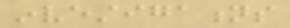investigations
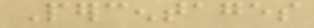Percentages
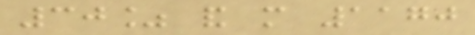30% and more 1170
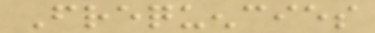Frequencies
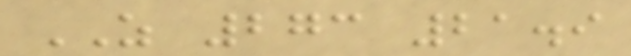AS 273 21.9
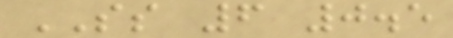SS 6 0.5
